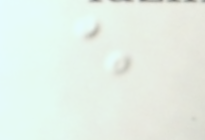e
